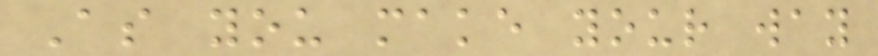As you make your way
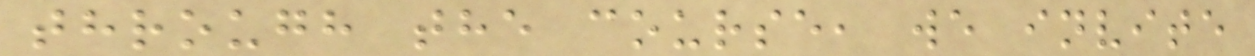through the course, we invite
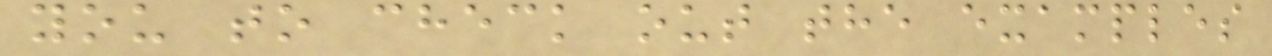you to check out the examples
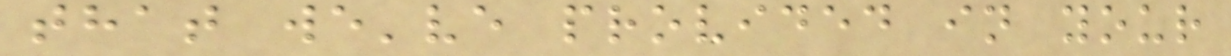that we've provided in your
